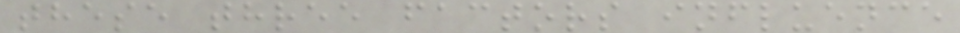these three factors influence
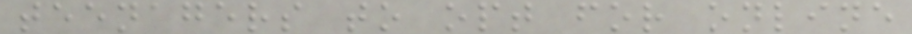teenagers to opt for online
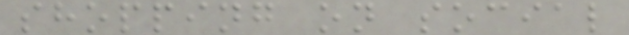shopping on social
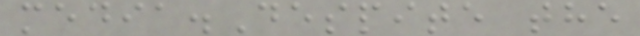media.Despite the
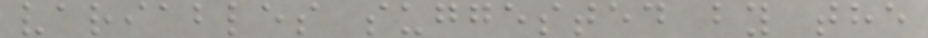variables suggested by the
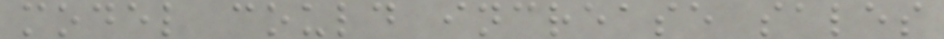model could increase sales
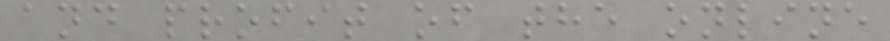and profit of the online
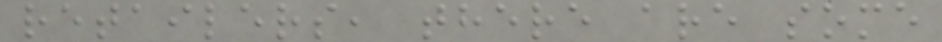retailers, there are some
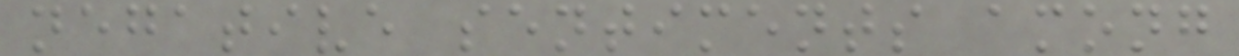negative sentiments among
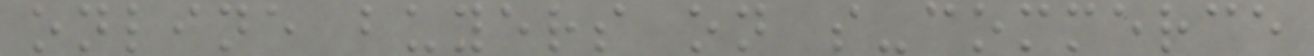online buyers on s-commerce
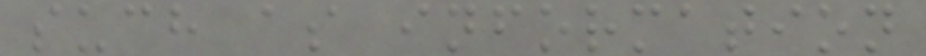such as information
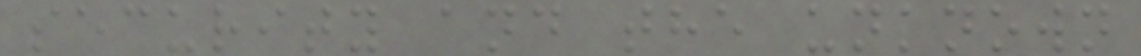security and the unknown
